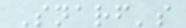Snarf's
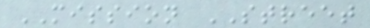MISSION STREET
